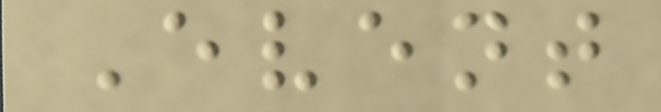Event
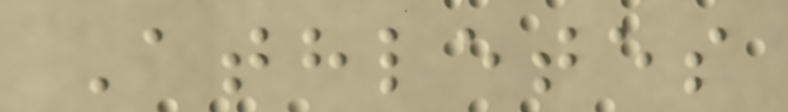Athletes
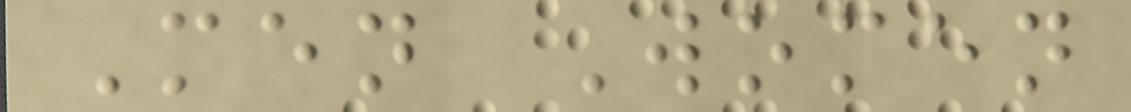Men Women
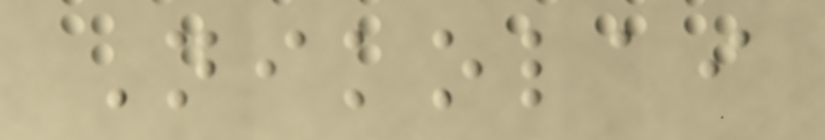Nikolai
